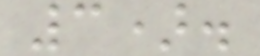3).
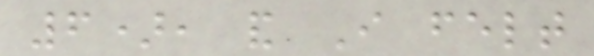6), and I felt
